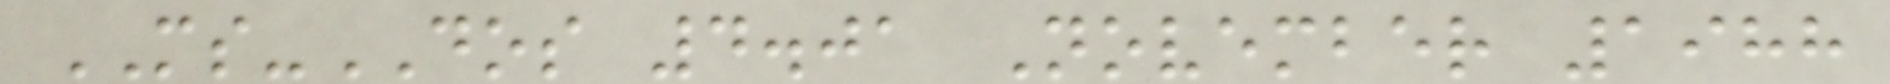MS-DOS 4.01 November 1988
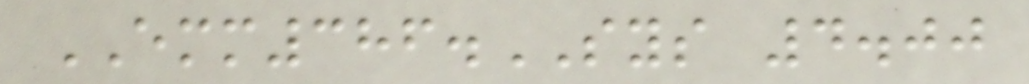EMM386.SYS 4.00
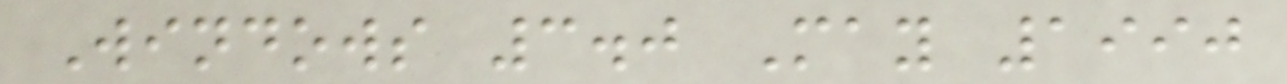Windows 3.0 May 1990
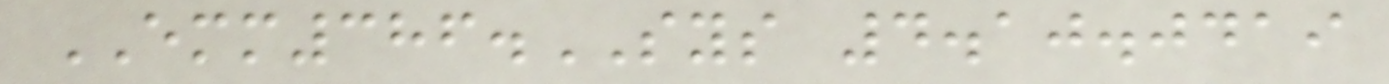EMM386.SYS 4.10.0419
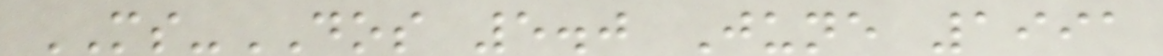MS-DOS 5.0 June 1991
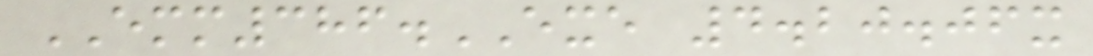EMM386.EXE 4.20.06x
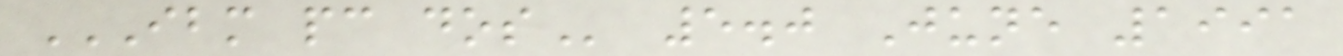IBM PC DOS 5.0 June 1991
